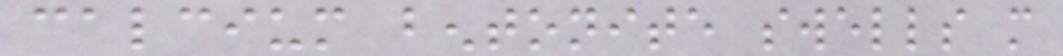calcium bentonite swells more
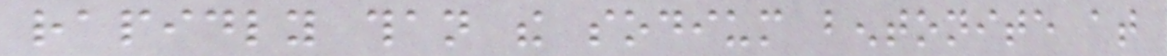rapidly than the sodium bentonite at
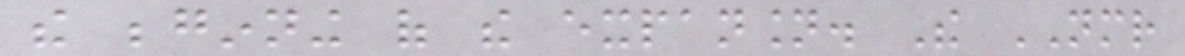the beginning of the expansion. The NMR
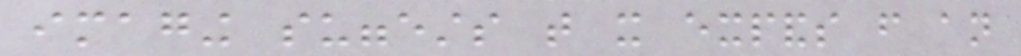imaging suggests that it expands from an
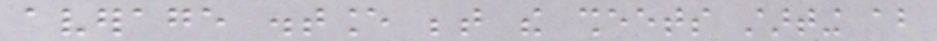average distance between the sheets starting about
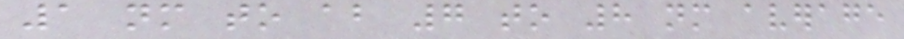1 nm to about 7 to 8 nm average
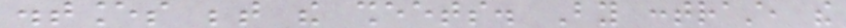distances between the sheets. By contrast, the
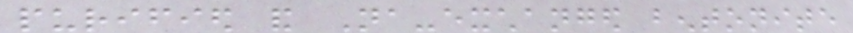purified and Na-exchanged bentonite
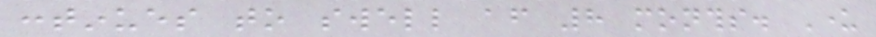continues to swell after 8 months. Under
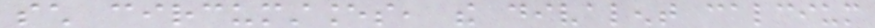such circumstances, the divalent calcium
